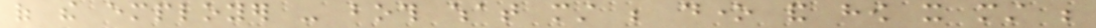of the employer - both what must be done and how it must be
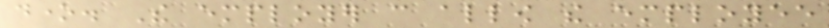done. The employer can allow the employee
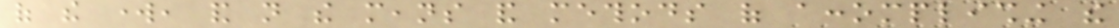of the work, and not the means and methods of accomplishing the
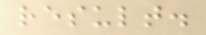result.
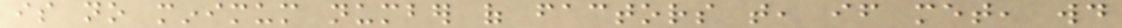is no minimum number of factors that, if met, would
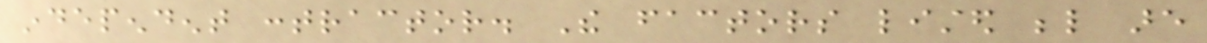independent contractor. The factors listed below are
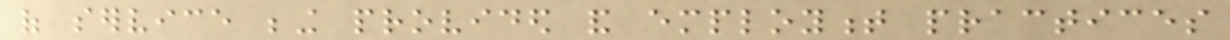of service being provided and employment practices
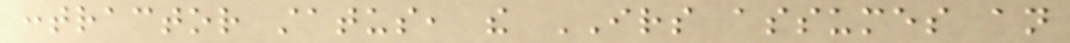contractor status, the IRS assumes an
